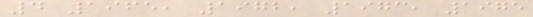4 1965, 1972, 1973, 1975
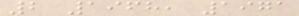2 1968, 1971
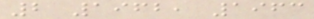2 1962, 1963
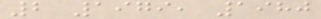2 1979, 1980
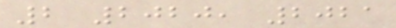2 2020, 2021
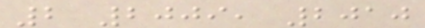2 2009, 2010
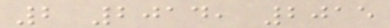2 2014, 2015
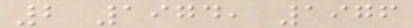2 1974, 1976
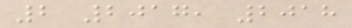2 2017, 2018
